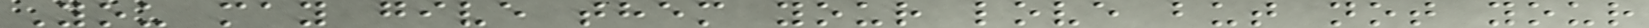You may give them your love but not your
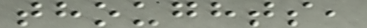thoughts,
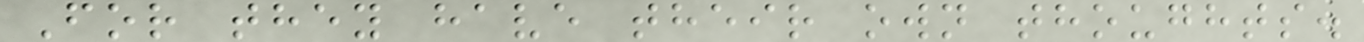For they have their own thoughts.
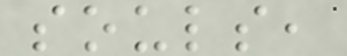souls,
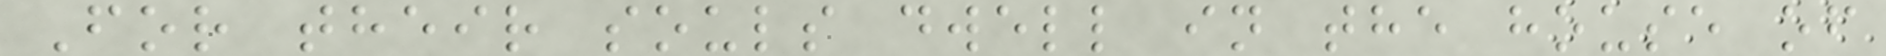For their souls dwell in the house of
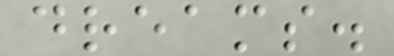dreams.
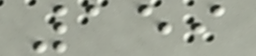159
